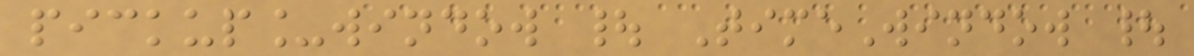pickup_window | TimeWindow |
